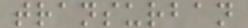transurban
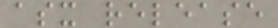asx release
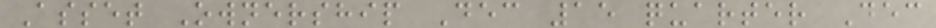Asset Ownership Dec 15 quarter Dec
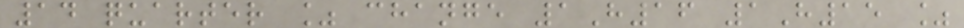14 quarter % change 1H16 1H15 %
